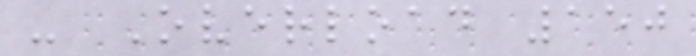- Overload 150
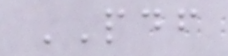PDF
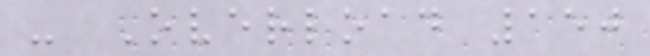- Overload 150
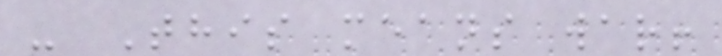- This means war!
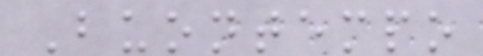Buontempo
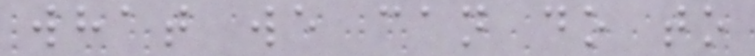what we can do to
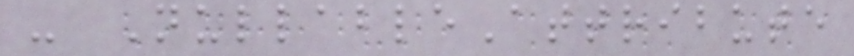- NullableAttribute
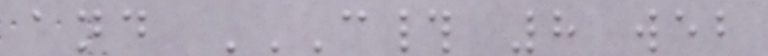and C# 8 WEB
